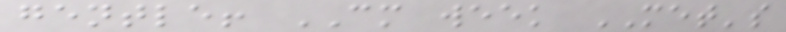gentle! CM week MET's
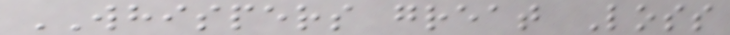WHISPERS great Loss
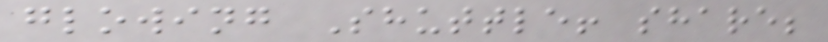glowing Shuttle! share;
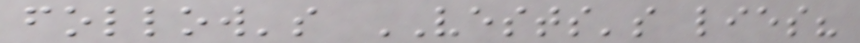follow's VESTS's lies?
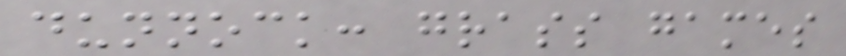dunnock: grass games
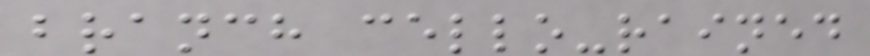branch cello-rained
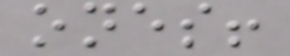ones!
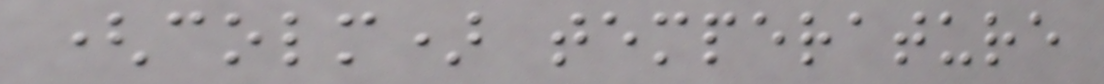(colm) temperature
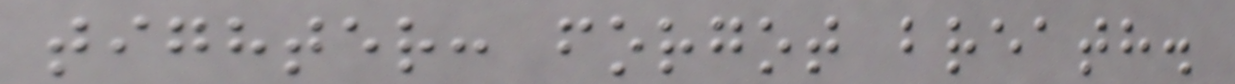tighter: forgot breath.
